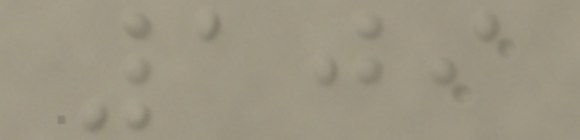109
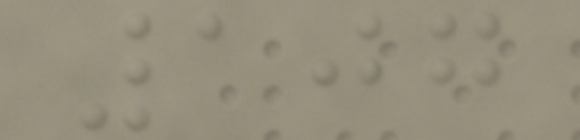107
